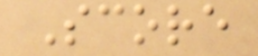Score
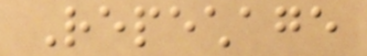Repechage
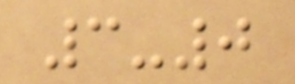3-0
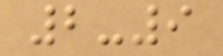2-9
